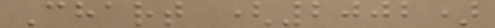Chart (2002)
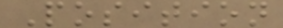Position
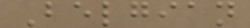Belgian
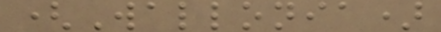(Wallonia)
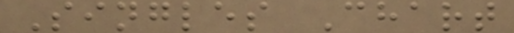Singles Chart
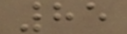85
